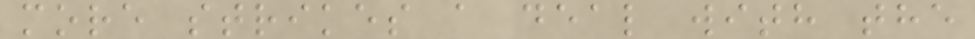more strikes a deal with the
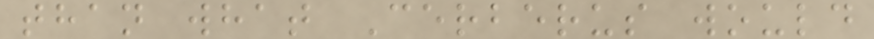than what Cerberus would
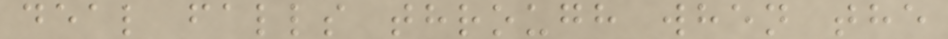deal falls through when the
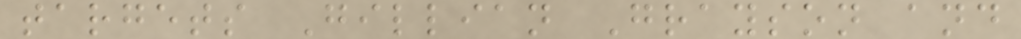targets Gillian Grayson and
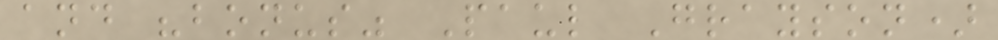and "bonus" Paul Grayson)
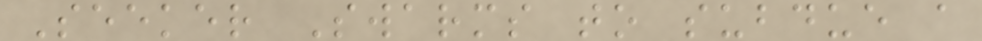Seeker Swarms to subdue a
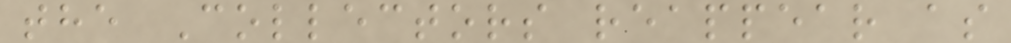the Collectors reappear as
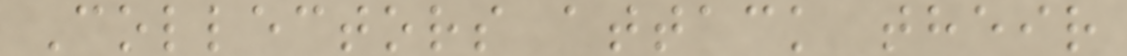Collectors attack their
